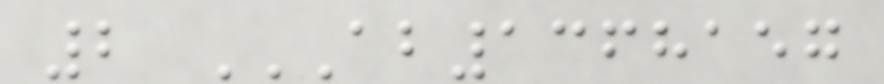2 AB1368157
